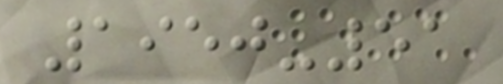1950-51
